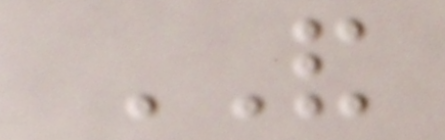AND
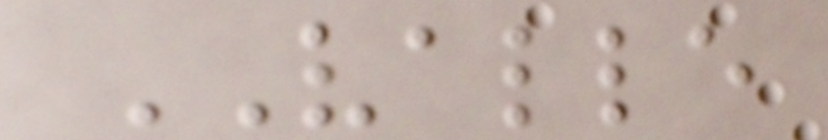VALLE
